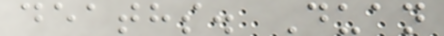deaths. Duan
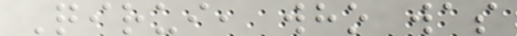Qirui, who was
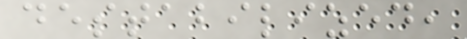destabilized,
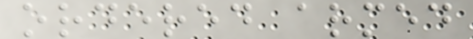ordered armed
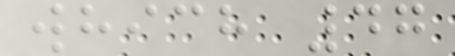which 47
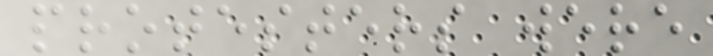protesters were
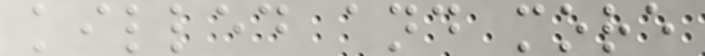killed and more
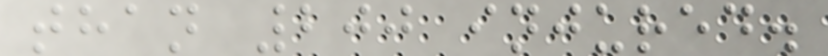than 200 injured.
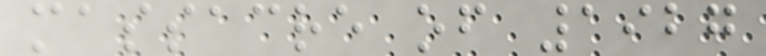massacre of 1927
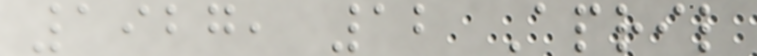1927, 12 April
